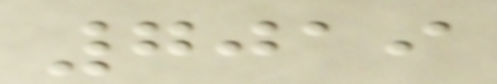7019
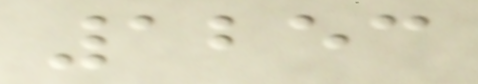1253
